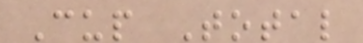Cup Total
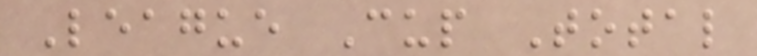League Cup Total
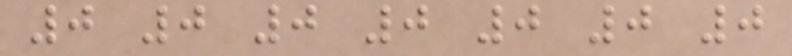0 0 0 0 0 0 0
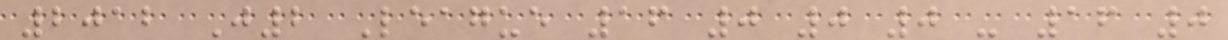2012 J2 League 16 0 0 0 - 16 0
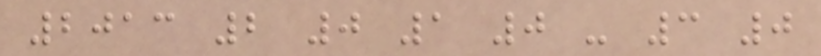2013 2 0 1 0 - 3 0
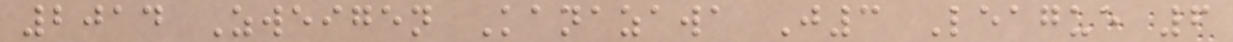2014 Zweigen Kanazawa J3 League 6
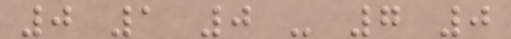0 1 0 - 7 0
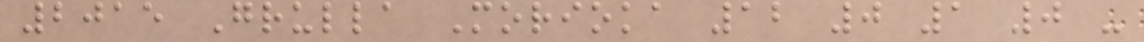2015 Grulla Morioka 12 0 1 0 -
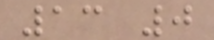13 0
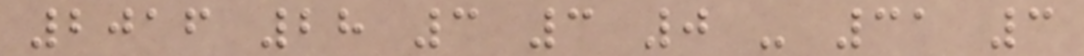2016 28 3 3 0 - 31 3
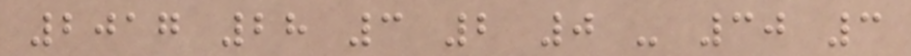2017 28 3 2 0 - 30 3
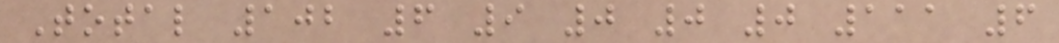Total 102 6 9 0 0 0 111 6
